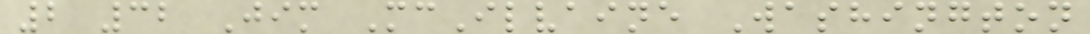2 32 Jim McIlvaine Washington
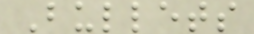Bullets
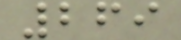269
